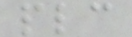plc
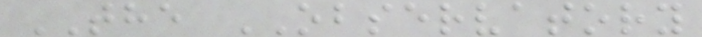THE OBSERVATORY
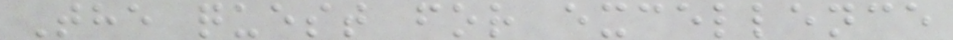The quest for excellence
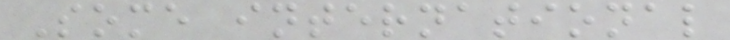Some international
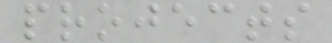projects
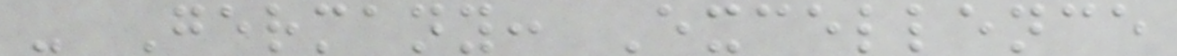- Germany: Excellence
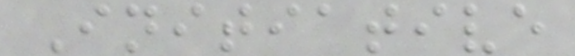Initiative
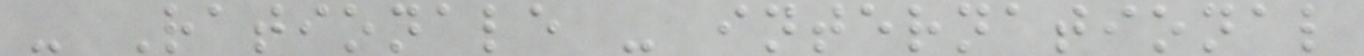- Rationale - international
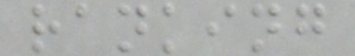ranking
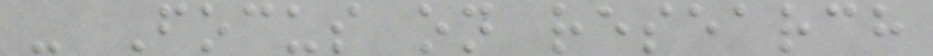- Focus on research
